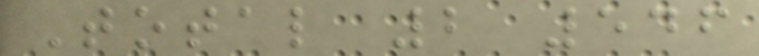Total 2 546
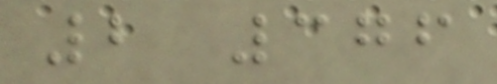2 376
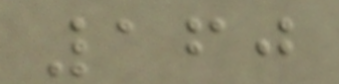160
